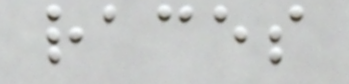races
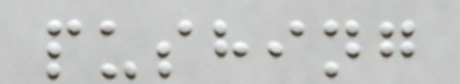pushing
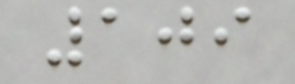109
